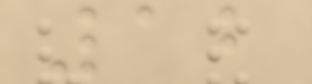12
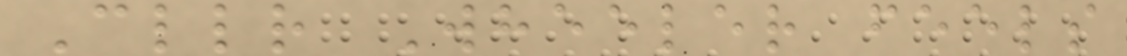Cllr Wheeler feels
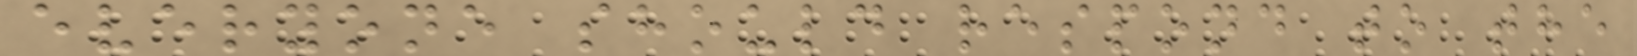everyone should respond to the
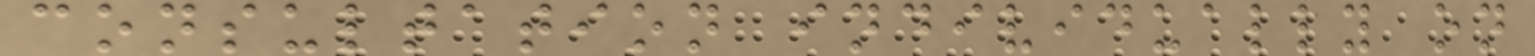consultation individually on
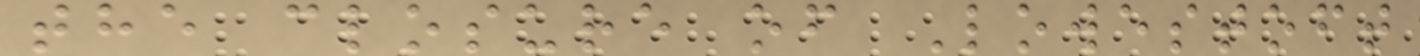the closure of Lowestoft
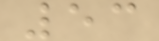53
